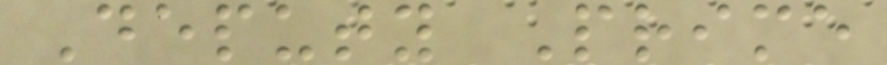Deputy Prime
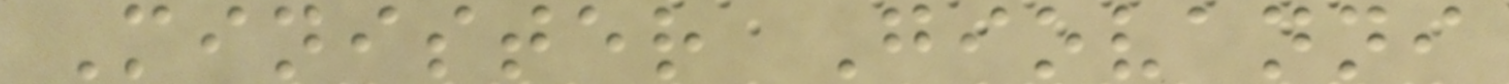Minister Giovanni
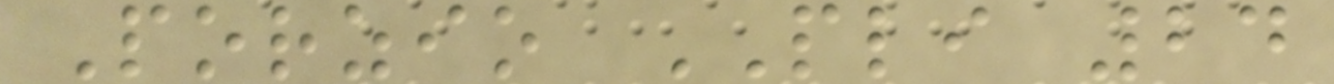Porzio PLI 24
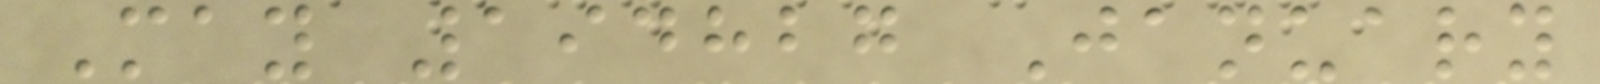May 194827 January
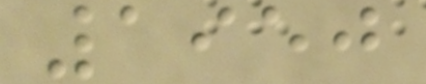1950
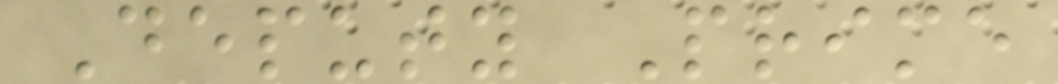Deputy Prime
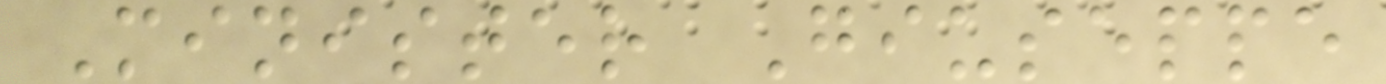Minister Giuseppe
